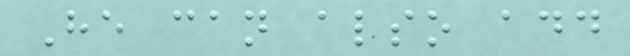He can also add
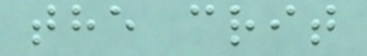the crit
